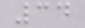34
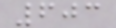603
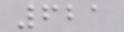621
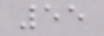55
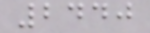2440
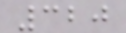320
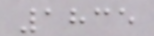1835
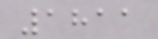1811
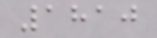1810
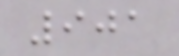901
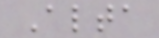Alta
